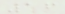16
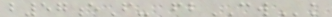b57eF- fbCWk
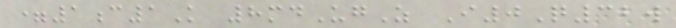=1c1K 8mdUgZ I0Q32w
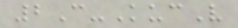2C-KucV
